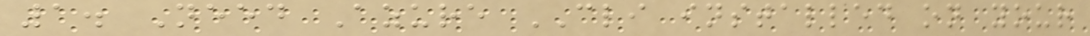1. Need Azure CLI installed on your
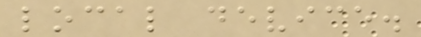local device.
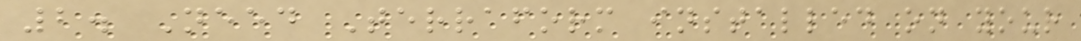2. Need Terraform installed on your
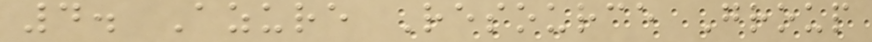4. Azure Resource Group
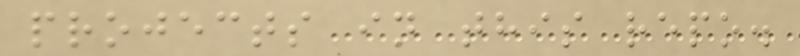projects in this repo.
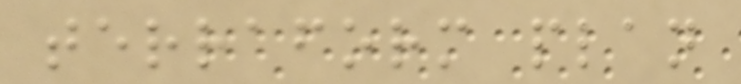terraform plan
